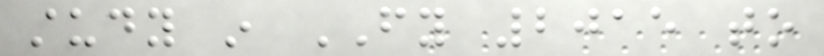study in FY 2015 to
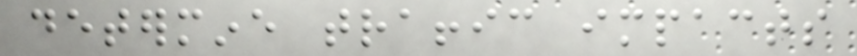determine traffic impacts
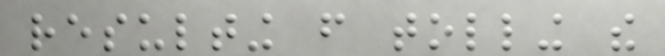resulting from tolling the
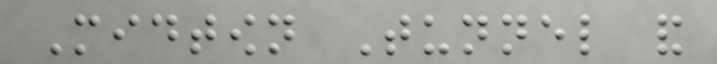Midtown Tunnel and
